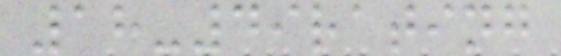18-49rating
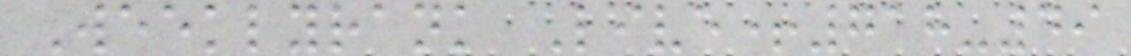Weeklyrank Live+718-49
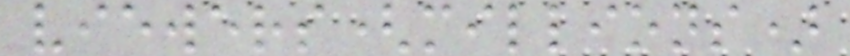viewers(millions)
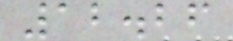12.26
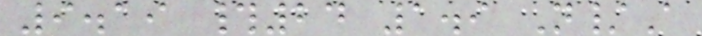9.19 #24 1.9 N/A
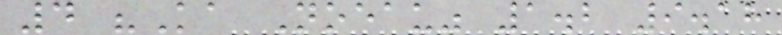4 "Ka Noeau" 1.2 9.18
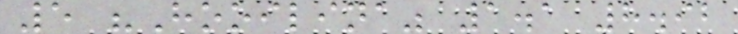5 "Hooilina" 1.1 8.92
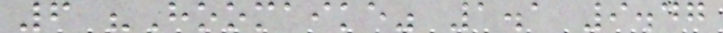6 "Hoomaike" 1.1 9.47
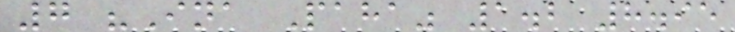7 "Ina Paha" 1.2 8.95
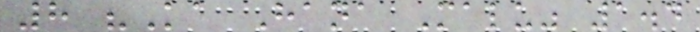8 "Ka Hana Malu" 1.4
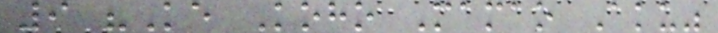9 "Ke Koho Mamao Aku"
